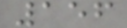156
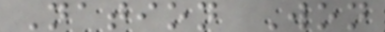Nation Won
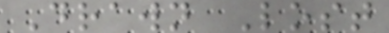Drawn Lost
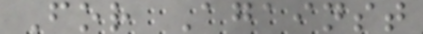For Against
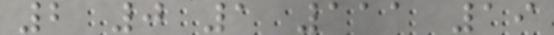2 0 1 111 19
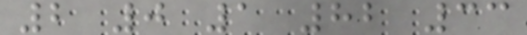2 0 1 82 33
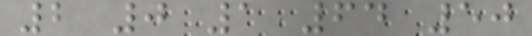2 0 1 64 50
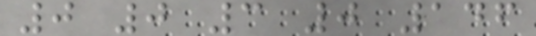0 0 3 0 146
